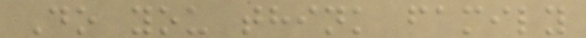Do you think family
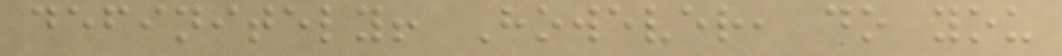definitely! However, do you
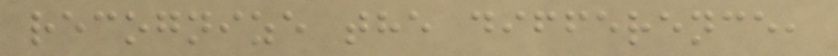recognize the difference,
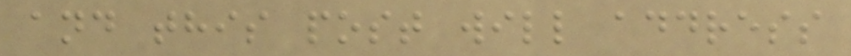and this post will address
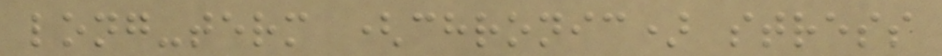long-term (chronic) stress
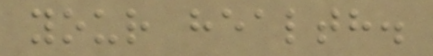your health.
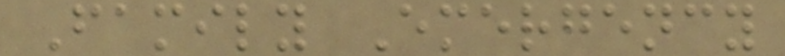Family Emergency
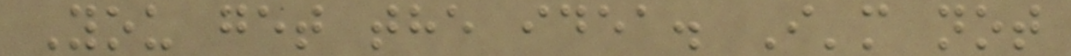You get the idea. I'm not
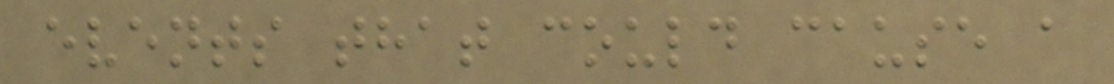events that could cause a
